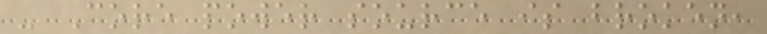- Core power source is broken,
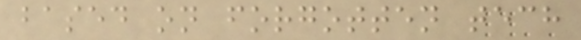based on forgotten tech
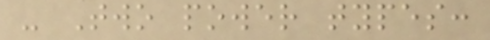- Two power types:
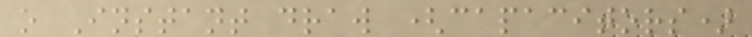o Instant draw (capacitors)
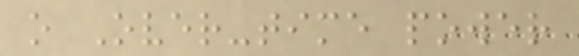o Over-time power
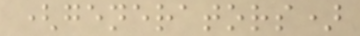(generators)
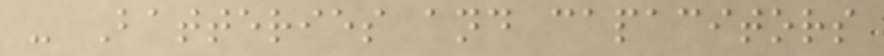- Batteries and capacitors
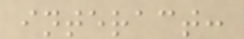interact:
